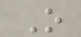O
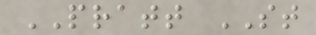PRATT ST
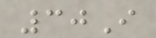30I
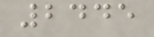2445
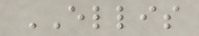ELLIS
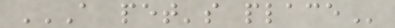A PET'S PLACE
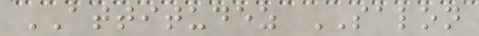ATTITUDEZ SALON
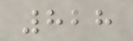828
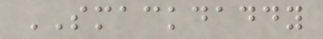SMACKDADDY
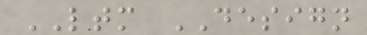LTM DESIGN
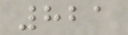821
